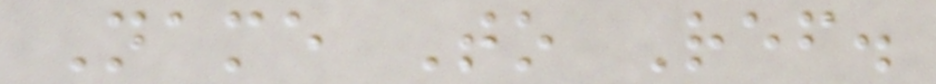Name To Ref.
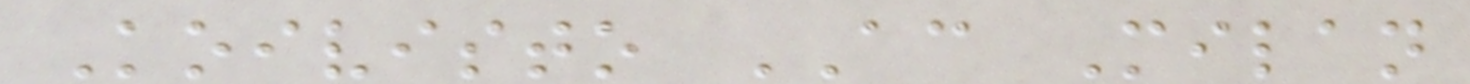Koivisto AC Milan
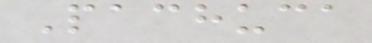Pachuca
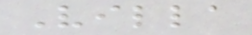Villa
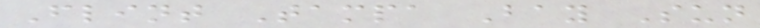Flint Tampa Bay Sun
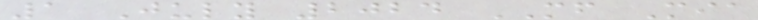1 July 2024 MF Mia
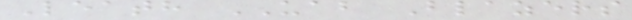Leath UAB Blazers
